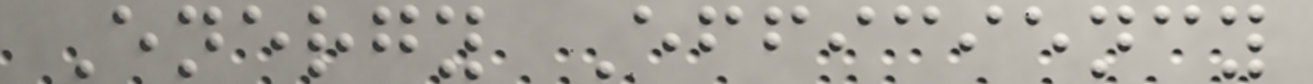Energy Efficiency
